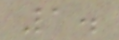1.
